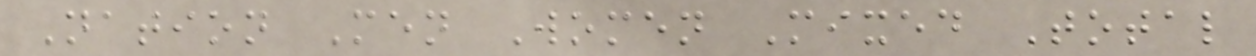Nation Men Women Mixed Total
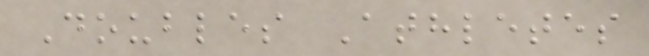Doubles Athletes
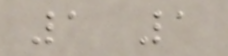1 1
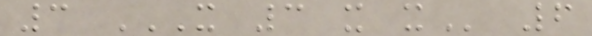3 X 3 X X 6
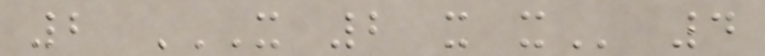2 X 2 X X 4
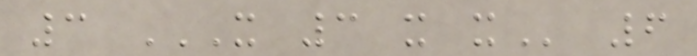3 X 3 X X 6
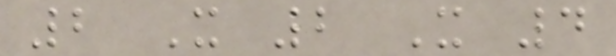2 X 2 X 4
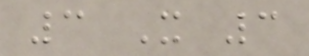3 X 3
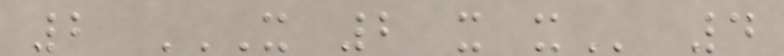2 X 2 X X 4
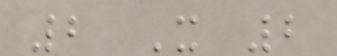2 X 2
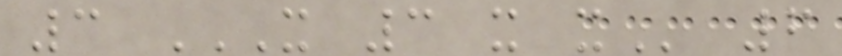3 X 3 X X 6
